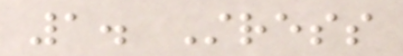1. Stress
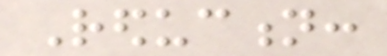Reduction:
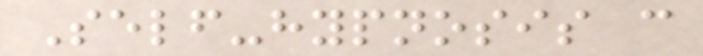Self-hypnosis can
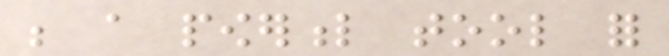be a powerful tool for
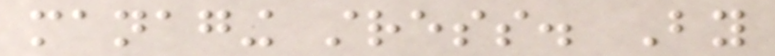managing stress. By
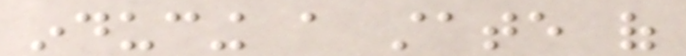inducing a state of
